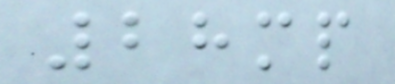28mp
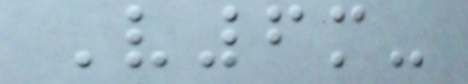V6m-
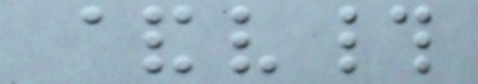&v#
